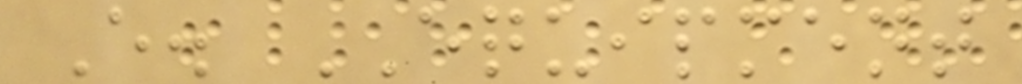E. EQUIPMENT
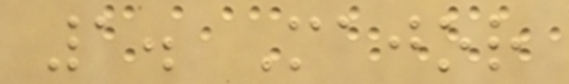1. Major
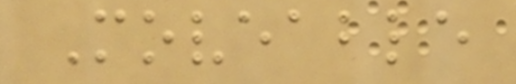Moveable
